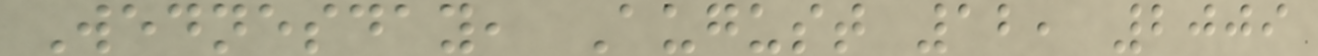Wednesday, August 12, 2009
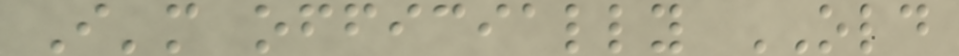I'm officially OLD
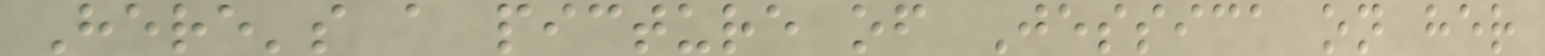Here's a picture of Jessica on her
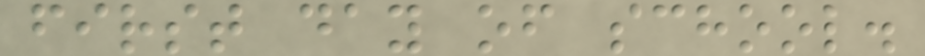first day of school.
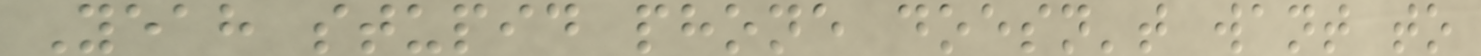Yeah stupid phone doesn't want to
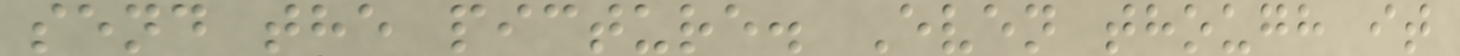send the picture. Even though it
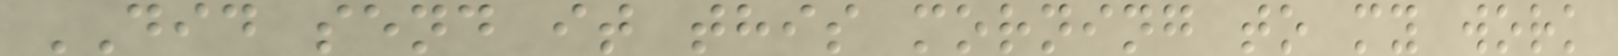DID send it this morning to my work
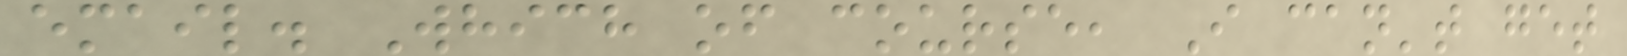email. Which of course, I can't get
